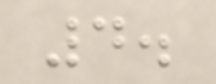4.
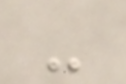-
